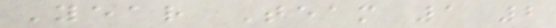Year Team 1 2
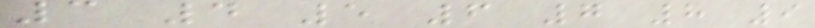3 4 5 6 7 8 9
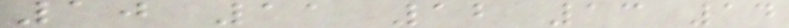10 11 12 13 14
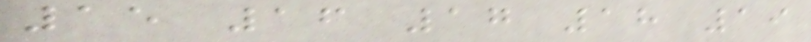15 16 17 18 19
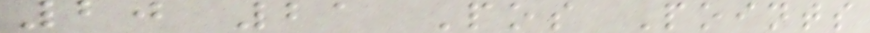20 21 Pos Points
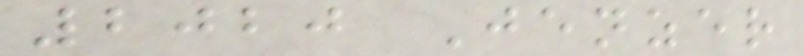2020 Jenzer
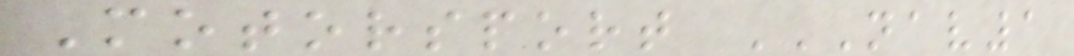Motorsport NAV1
